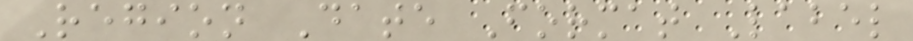Region Date Format Label
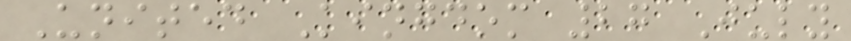United Kingdom 27 July
